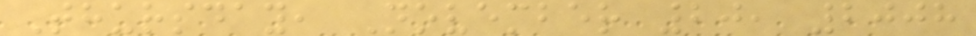Thursday, November 20, 2008
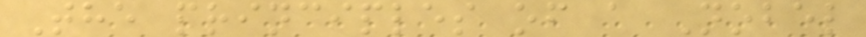The principles of a Nobel
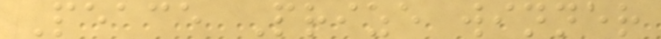Peace Prize winner
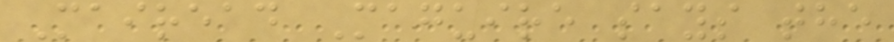Mairead Maguire says the
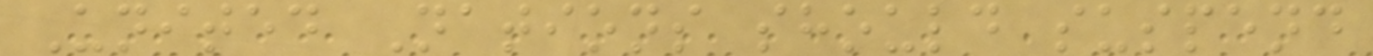United Nations should suspend
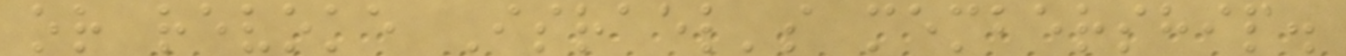or revoke Israel's membership.
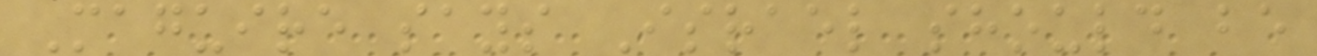Maguire says Israel should be
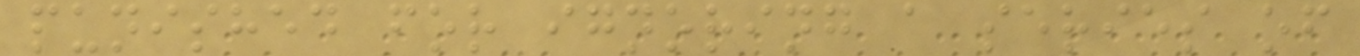punished for ignoring a series of
